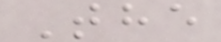The
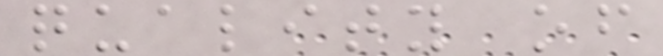quality of
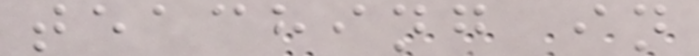teaching in
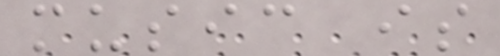music is
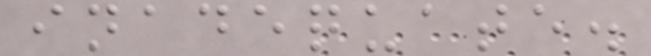inadequate.
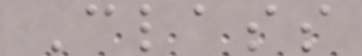Class
